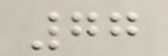77
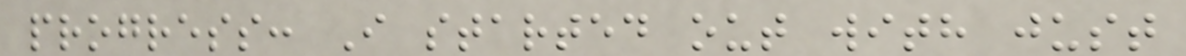progress: I started out with just
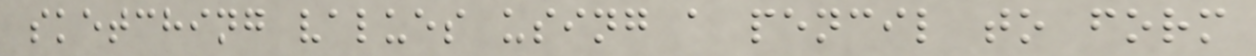sketching values using a pencil to form
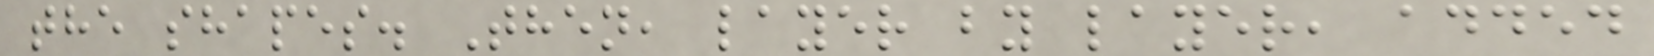the shapes. Then, layer by layer, added
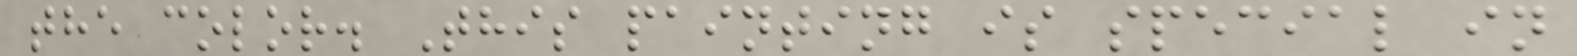the color. This painting is special in
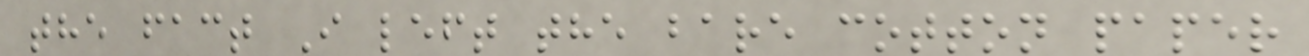the fact I left the bare cotton paper
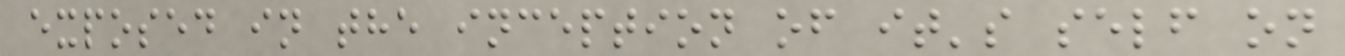exposed in the inception of it's self on
